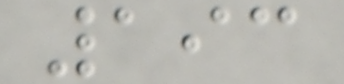193
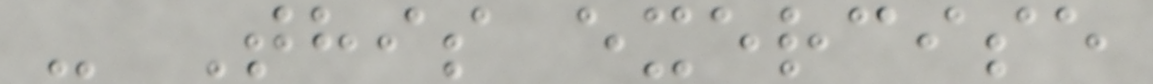- This exercise
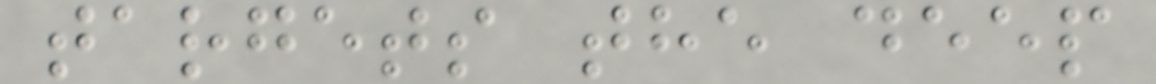targets the deep
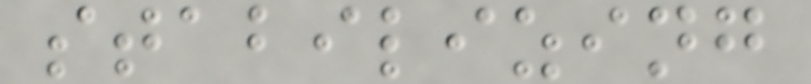stabilizing
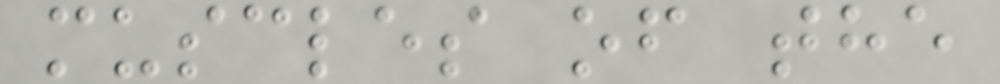muscles of the
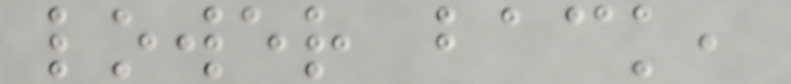lower back,
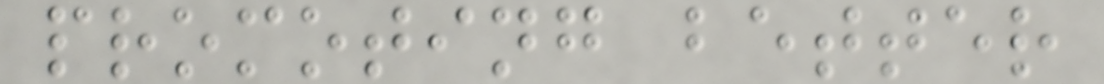promoting better
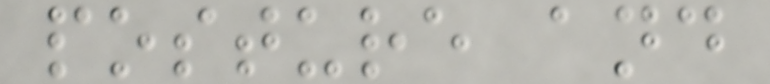posture and
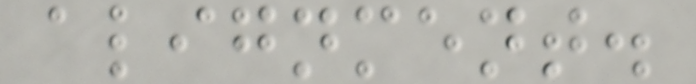alignment.
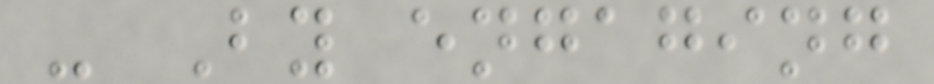- By engaging
